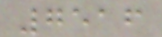7516
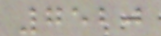7520
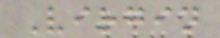Virgin
